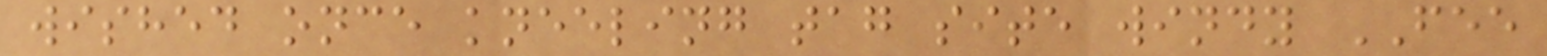wished once kneeling tag site windy FEE
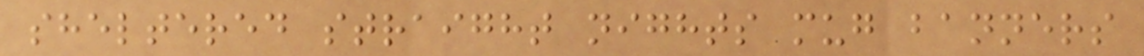sheltered straight nights mug banners
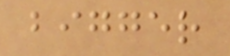bigger
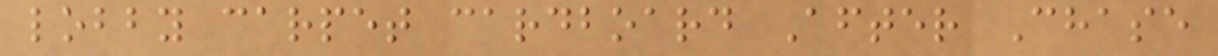lobby carpet cardboard After Chase
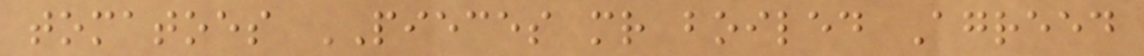tomatoes PIECES mr boiled Agreed
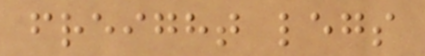freight legs
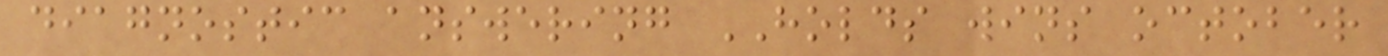diagnostic answering HOLDS wins october
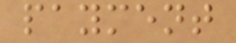payment
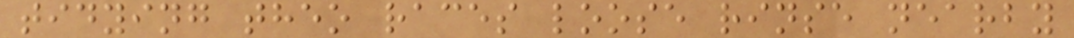tidying theo races loose rinse nearby
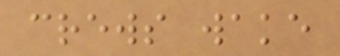crews wake
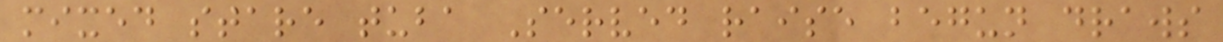mixed stare tuba Served raise begun draws
